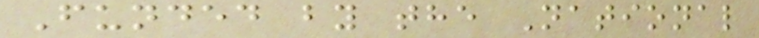Funded by the National
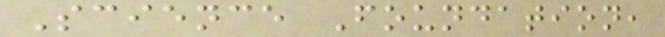Science Foundation,
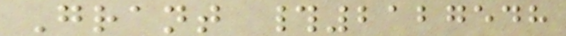Grant #2127548
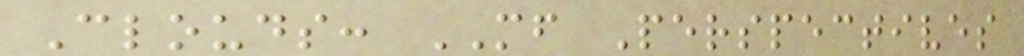Clouds: MF Perspectives
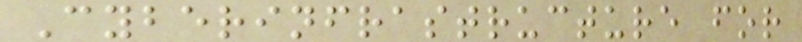Cyberinfrastructure for
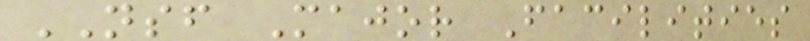NSF Major Facilities
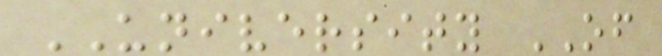UNIVERSITY OF
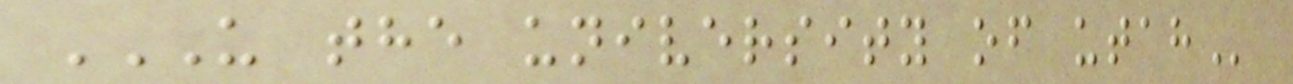U THE UNIVERSITY OF UTAH
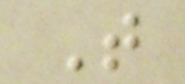T
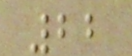22
